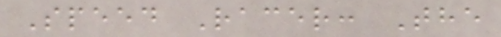Speed Racer: The
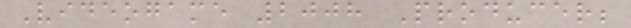Videogame 2008 Producer;
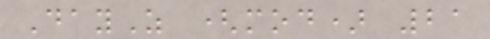DayZ (mod) 21
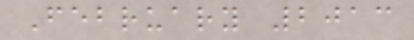February 2013
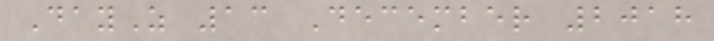DayZ 13 December 2018
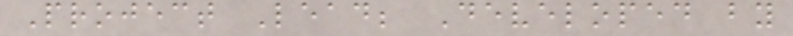Project Lead; Developed by
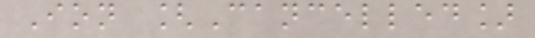Ion [Cancelled]
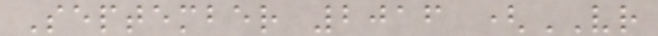September 2016 (VR
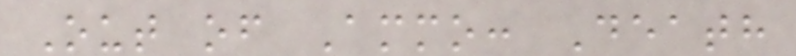Out of Ammo: Death
